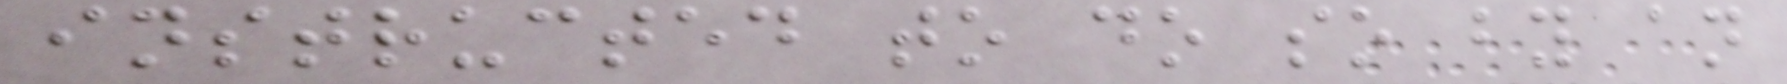instructed to do so by an
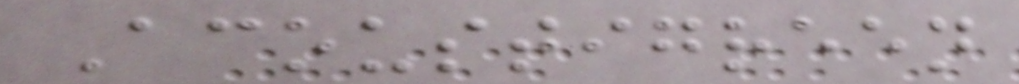Acoustigreen
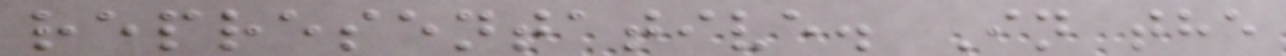representative. In the
